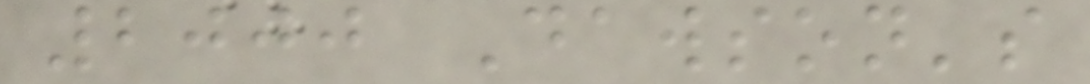2000 Dawson's
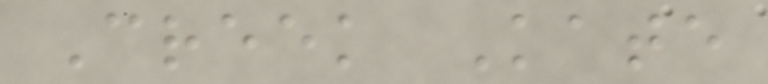Creek Kate
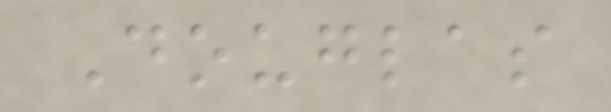Douglas
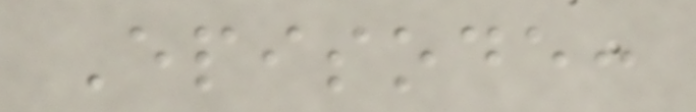Episode:
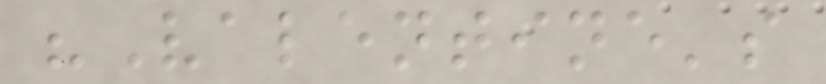"Valentine's
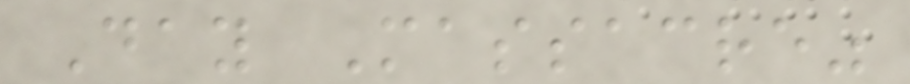Day Massacre"
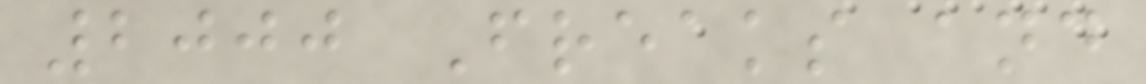2000 Freaks and
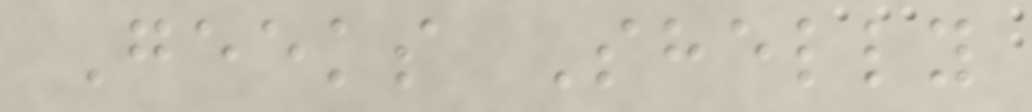Geeks Shelly
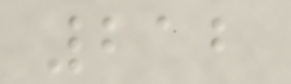212
